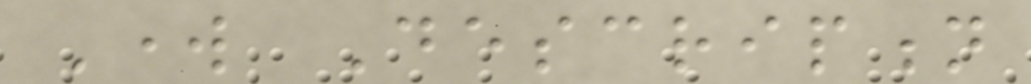Work Description
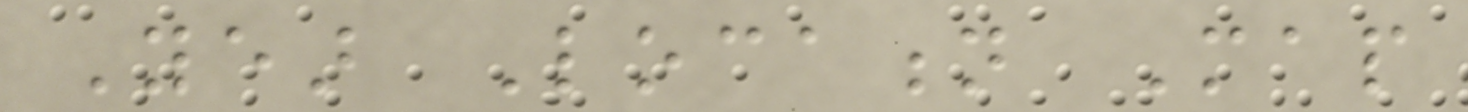Year Location Map
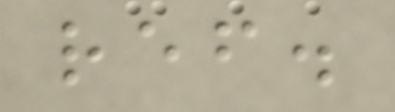ref.
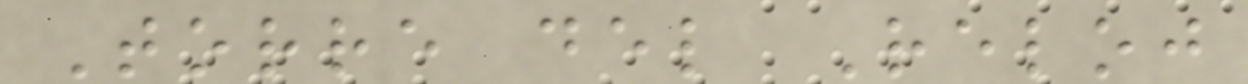Torre del Reloj
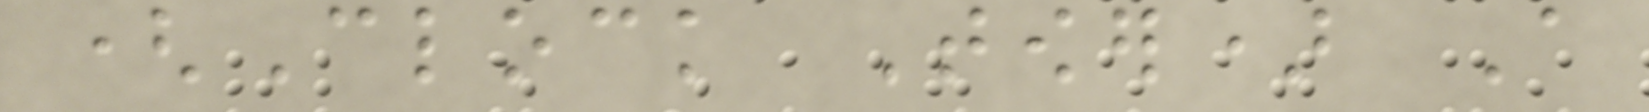(Clock Tower) A
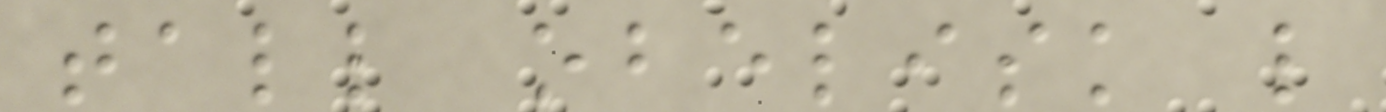tall obelisk like
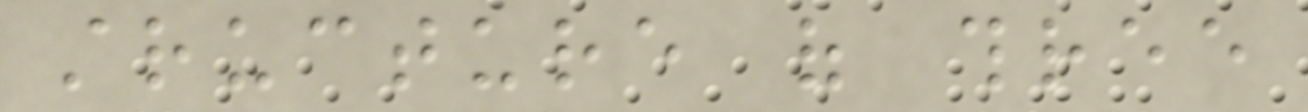structure of three
